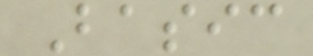Basic
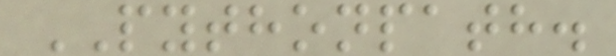PYTHONPATH.
